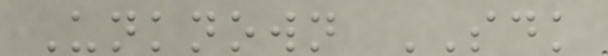Unknown SDK
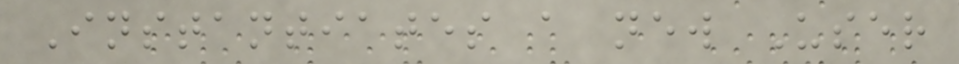Instantiates a new User
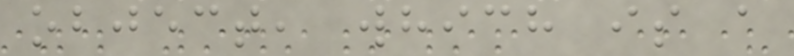object, which is a
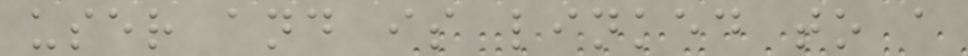user and is linked to a
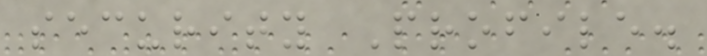security Profile.
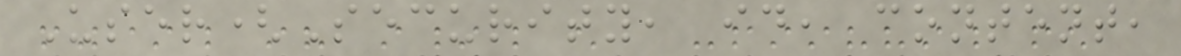User(Security, id, content,
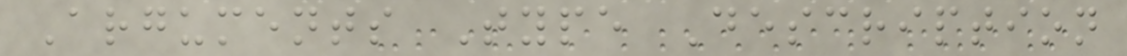Arguments Type Description
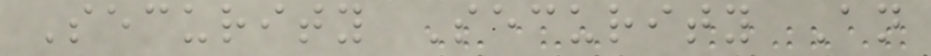Security Security An
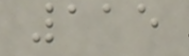115
